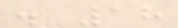. 18
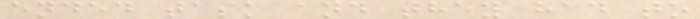ended task and they had to
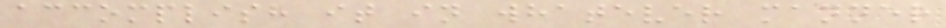accomplish it in whatever manner
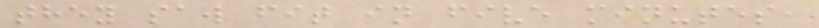they saw fit in five minutes,
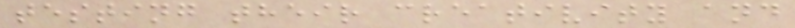testing their creativity and
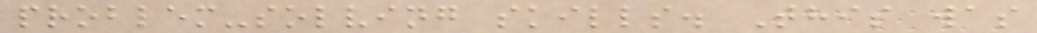problem-solving skills. This was
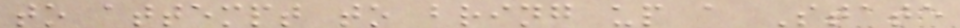to attempt to bring up a State
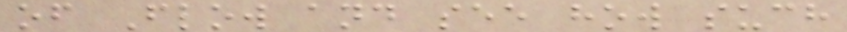of Flow and see how such
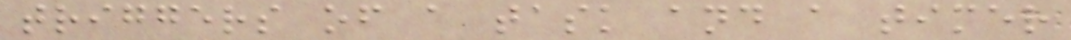triggers of a task and a timer
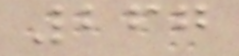267
